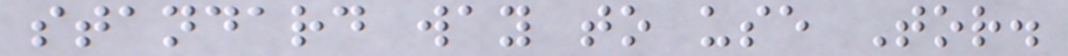standard way to use Tor.
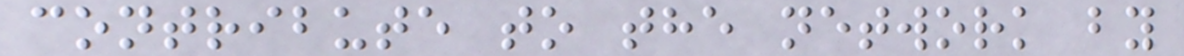contribute to the network by
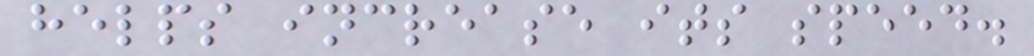helps increase its speed.
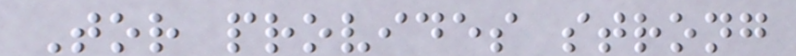Tor provides strong
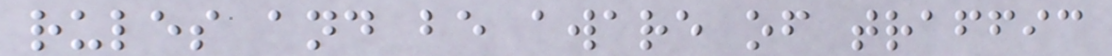rules and be aware of traffic
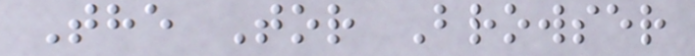The Tor Browser
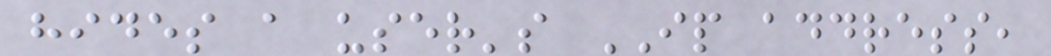hides a user's IP address,
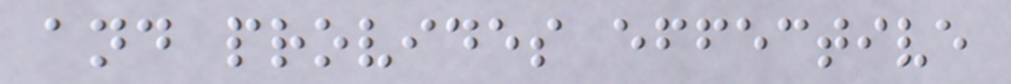and provides effective
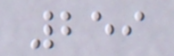259
